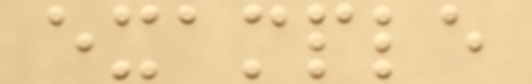example
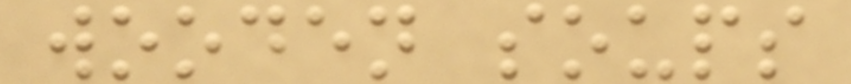wooden soups
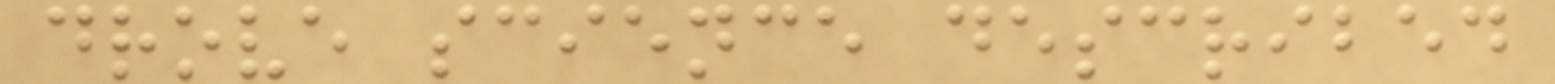drove science described
